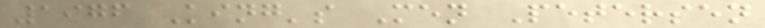1976 King's Men Petersen
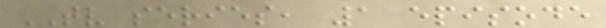TV series, 1 episode
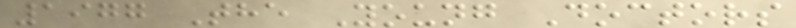1977 The Young Doctors
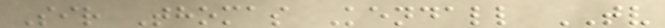Sir Thomas Kendall TV
